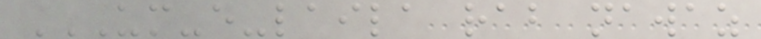UM-E-LAILA RAB NAWAZ
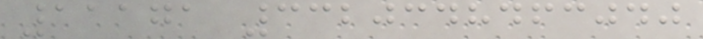11171 3320348463040
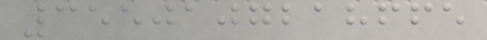3550107218665
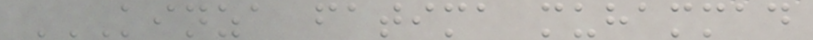KINZA FATIMA MUHAMMAD
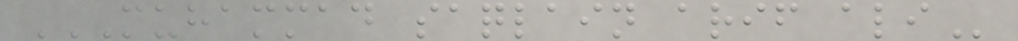MUHAMMAD SAQLAIN ARIF ALI
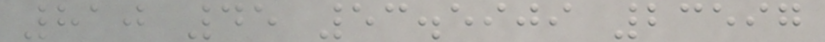810 45 53.5909 23597
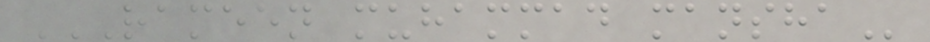RAMEEN MUHAMMAD MANSHA
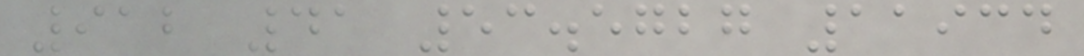912 41 53.5727 11934
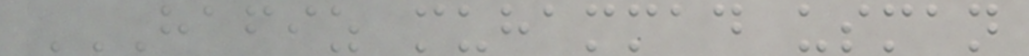HAFIZ MUHAMMAD USMAN
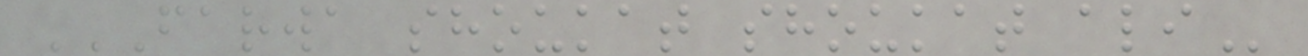FARWA SHOUKAT SHOUKAT ALI
